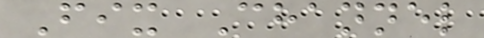Fix Channel
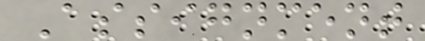Assignment
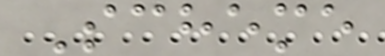Scheme
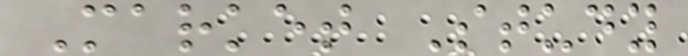Market Study
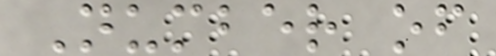Number of
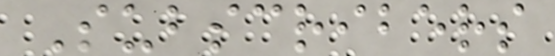Subscribers
